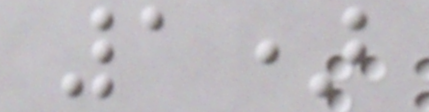1)
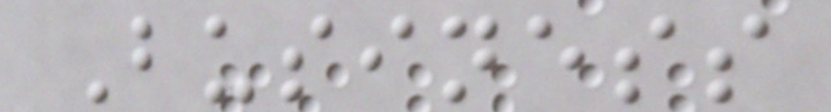Business
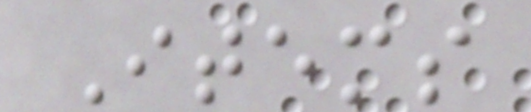Items
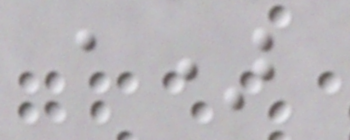a)
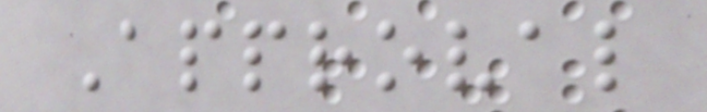Approval
